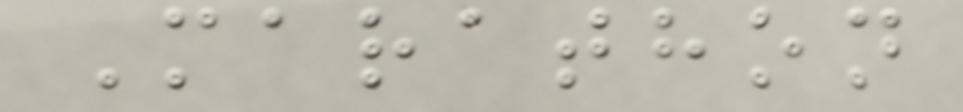Marathon
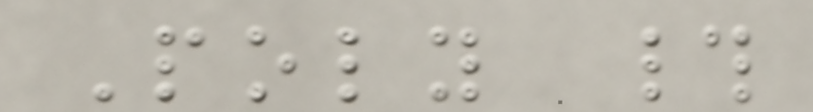Poly #
